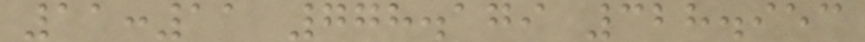11:11 778.179 328.953
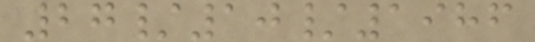27/10/1986
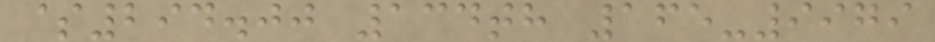$294.00 134th 165-9979
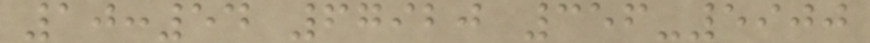10:54 67920 356-5900
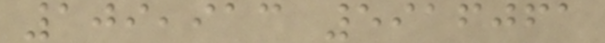109,913 5916061
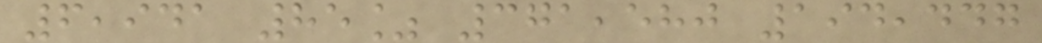6,941 85% 371,580 194,447
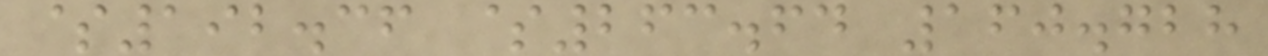$192.36 $263.64 160.728
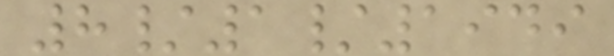8/1/1949
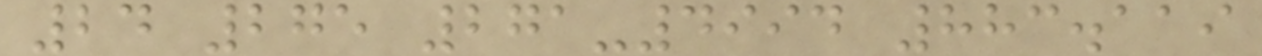24 275 271-4994 883.119
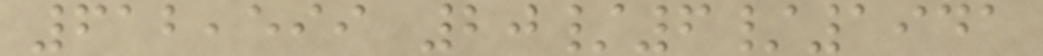612,599 20/6/1941
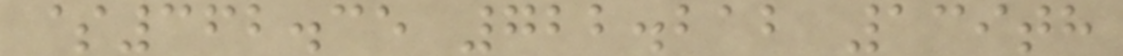$362.35 722.212 139th
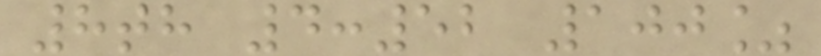8th 4:52 100%
